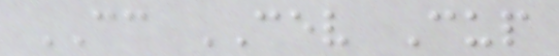CC CEV Cup
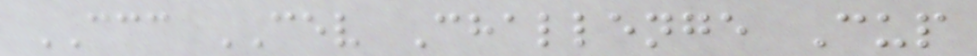CCC CEV Challenge Cup
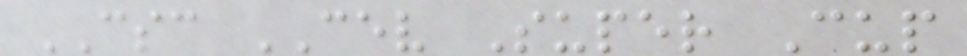CSC CEV Super Cup
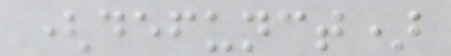(defunct)
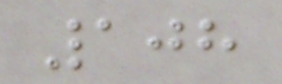108
